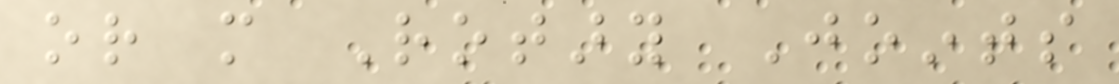or more Rotary Joints
